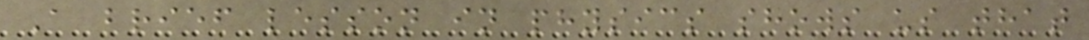A brief lesson in physics shows us that
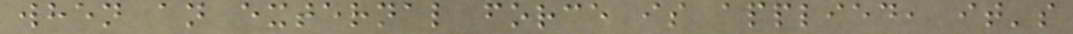when an external force is applied, it's
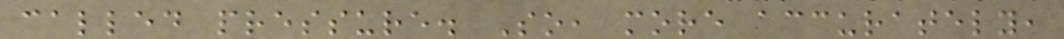called pressure. So, more accurately,
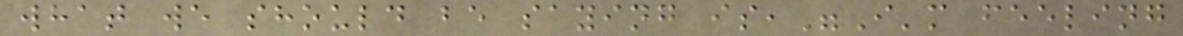what we should be saying is,"I'm feeling
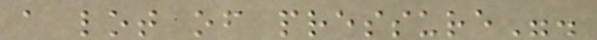a lot of pressure".
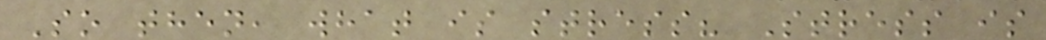So then, what is stress? Stress is
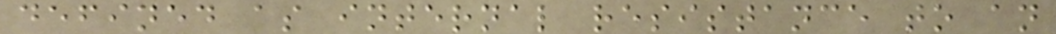defined as internal resistance to an
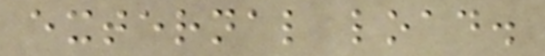external load.
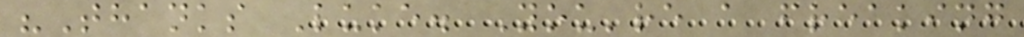"Thanks Luke. You're a freaking
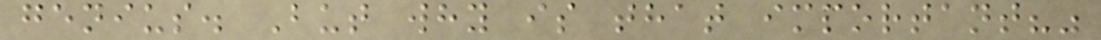genius. But why is that important?"
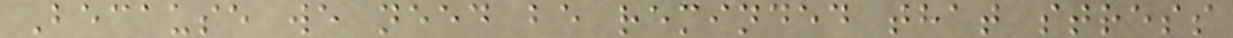Because we need be reminded that stress
